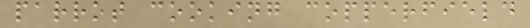parrot cooking copperfield
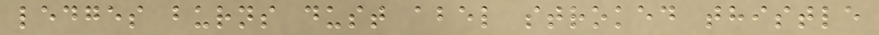ledges burns dust abel stroked thistle
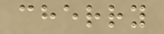cherry
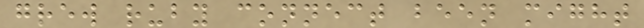grew ruby connect been might
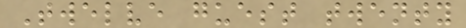Twelve guest twenty
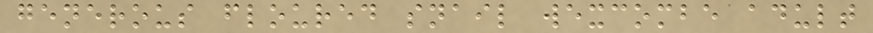generous floured snail wexcombe adult
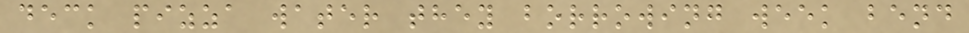deck pizza water they borrowing week bend
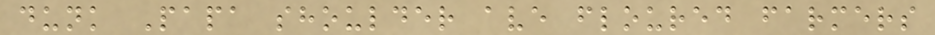dunk Papa shoulder ave floured farmers
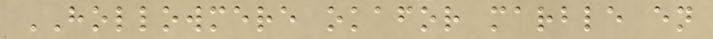HOLLOWMERE okafor marble en
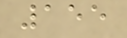155
